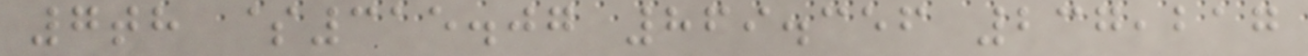7th $315.07 869.356 237,217
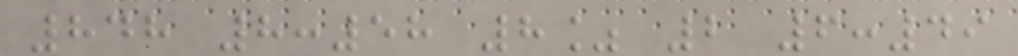848 8:58 8% 2 6:49
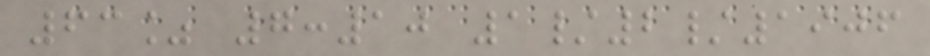63% 7:10 1/2/1906
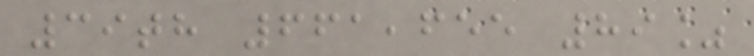39th 661,655 89%
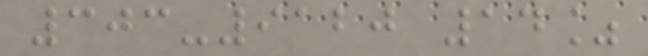303-9120 14%
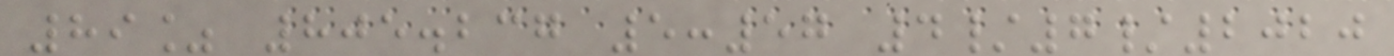89% 805.237 5:57 4/7/2020
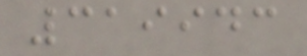319943
